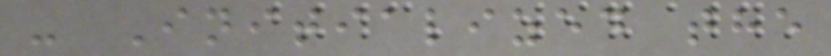- Initialized the
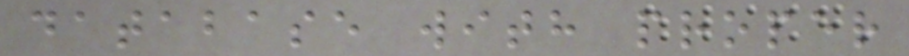database with proper
